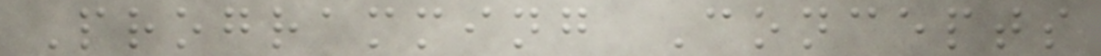Programming Concepts
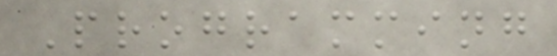Programming
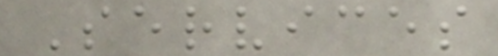Services
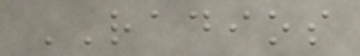RADIOS
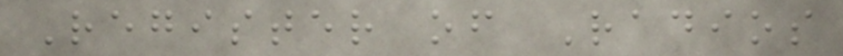Register of Radios
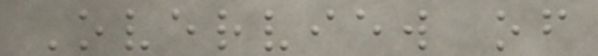Overview of
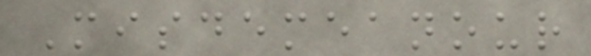Misdemeanour
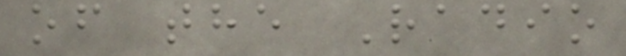of the Radio
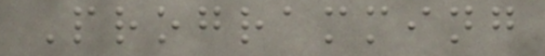Programming
